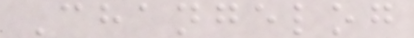Changelog
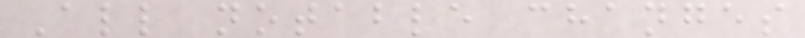All notable changes
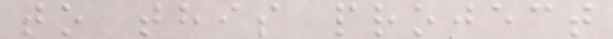to this project
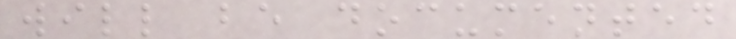will be documented
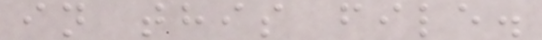in this file.
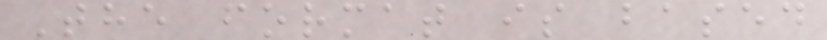The format is based
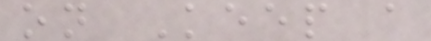on Keep a
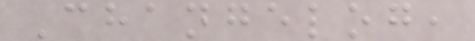Changelog,
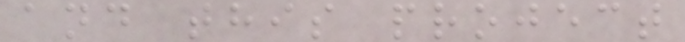and this project
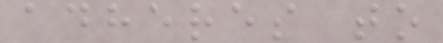adheres to
